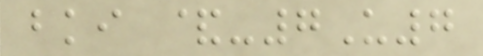bki &-7U7
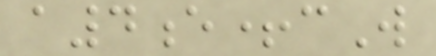a4e+cW
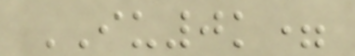IU0k=
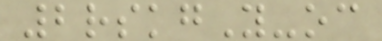2rskgY-oc
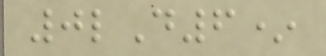0lD6*
